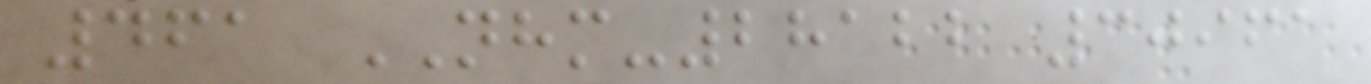461 NHM-28122 30961
